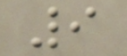9
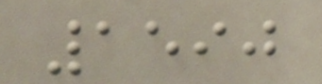1590
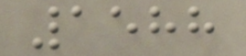1588
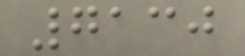7130
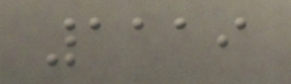1119
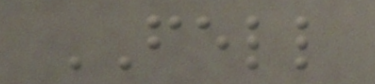FELL
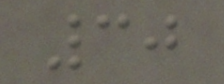30
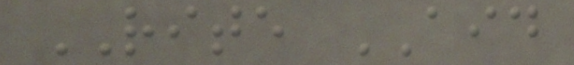RITE AID
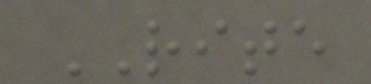RITE
